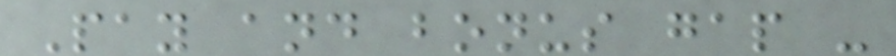Pay and bonus gap -
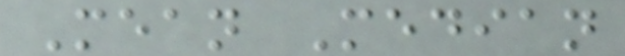Mean Median
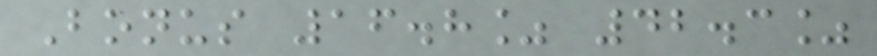Bonus 16.8% 42.3%
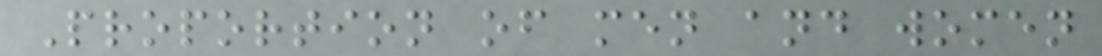Proportion of men and women
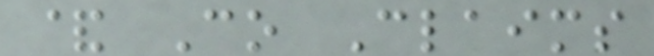& Co Claims
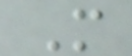M
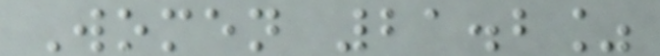Women 21.2%
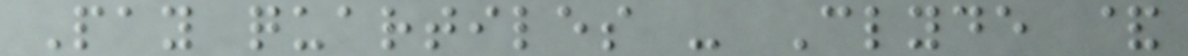Pay quartiles - Clyde &
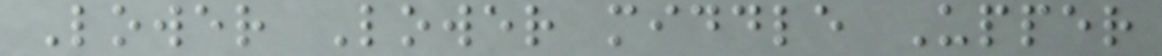Lower Lower middle Upper
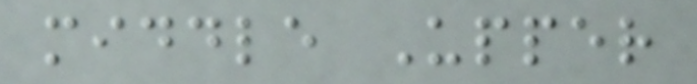middle Upper
